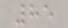85
